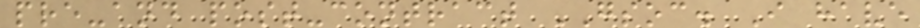pre-and post-contract GSOC. I have
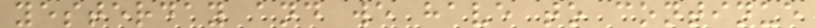yesterday and we have to continue
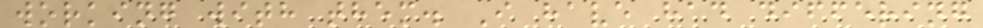working with them. I have had differing
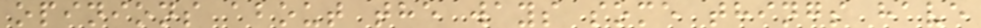opinions about the ways some things have
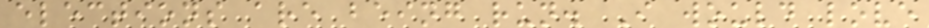elections are being run. I would love
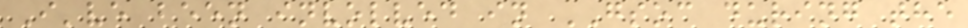I've been involved in GSOC during the
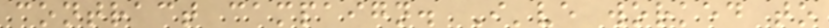contract campaign. I've worked to
